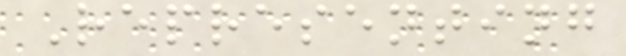Representing
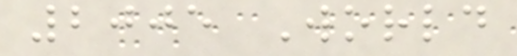2005 World
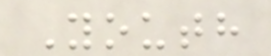Youth
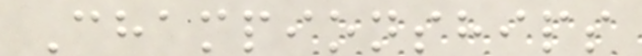Championships
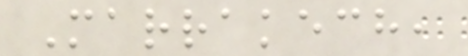Marrakech,
